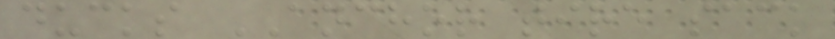ducks ANCHOR tire sack
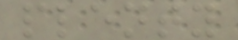plenty
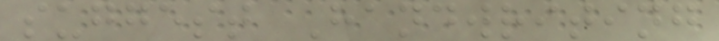suggest Handwriting
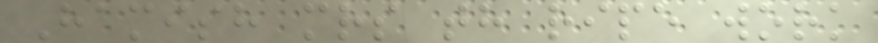Hamish mrs th ripe work
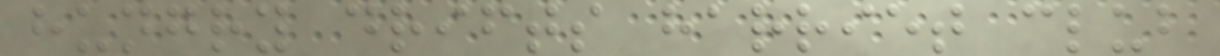hungry drifts harriet club
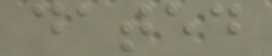dated
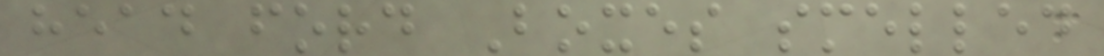head ford Boxes smelled
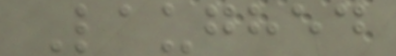Laughed
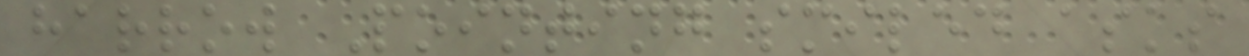harrow Pointing smiled asks
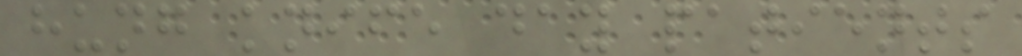hung knife day patients
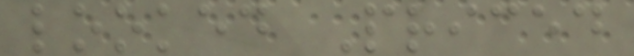looked Priced
